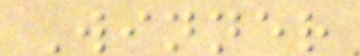Winner
